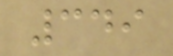349
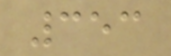353
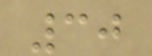30
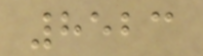8523
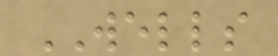WELLS
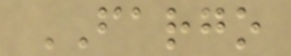FARGO
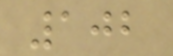102
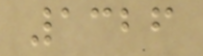1326
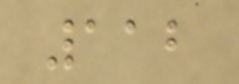112
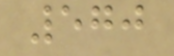570
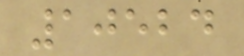10524
